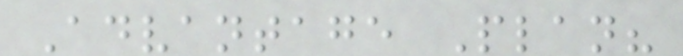Advantage Plan?
